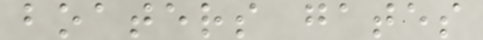boaters gates
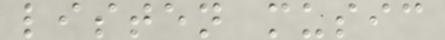listen music
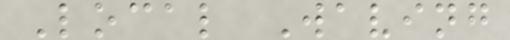Local Waving
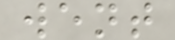went
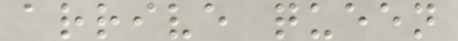arrive queen
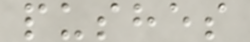pushes
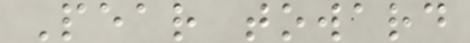Pear toward
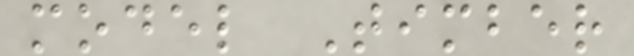model Timber
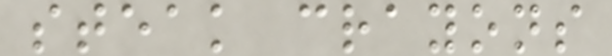steak crayons
